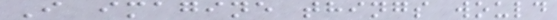I imagine things would
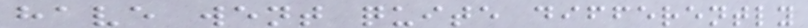have went quite differently
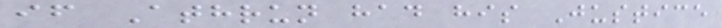if Athrun had his Justice
